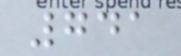741
